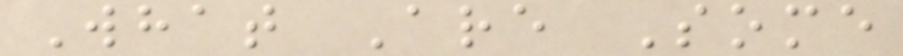What Are Some
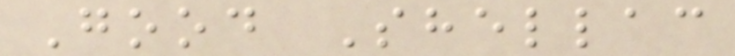Good Shellac
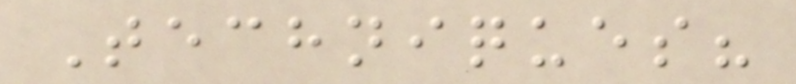Techniques?
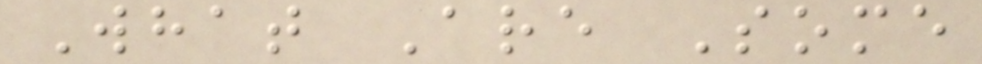What Are Some
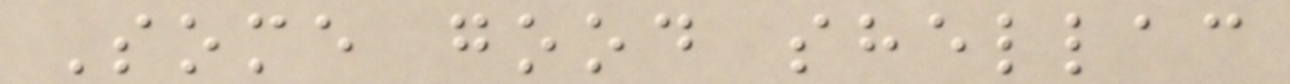Some good shellac
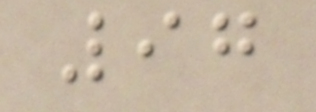97
